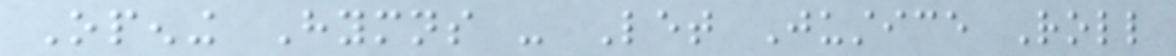Opening Hymns - Let Justice Roll
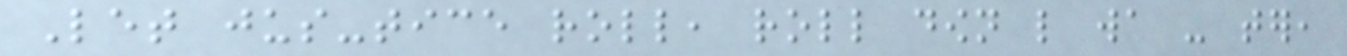Let jus-tice roll, roll down like wa - ter,
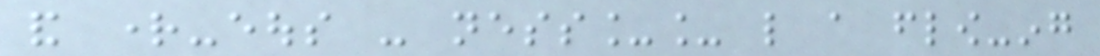and right-eous - ness__ like a flow-ing
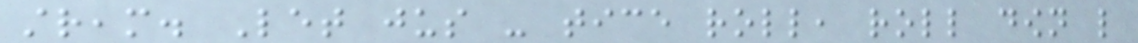stream. Let jus - tice roll, roll down like
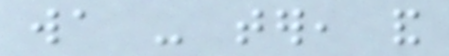wa - ter, and
